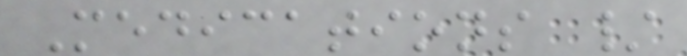Medications /
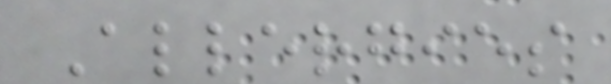Allergies
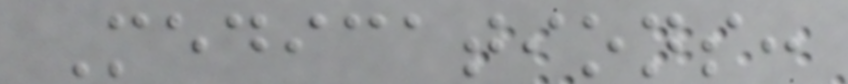Medications:
